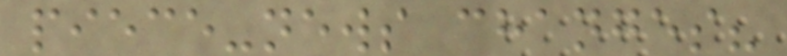piece-news changes?
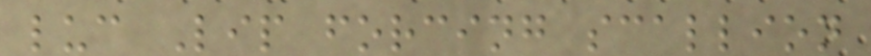luc Lip forcing scallion
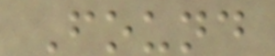Found
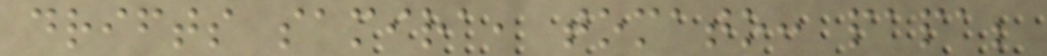drifts samira, tomato: papa;
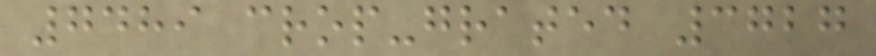7489 crop-grated 3727
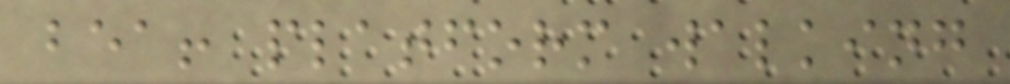bea! platform walking
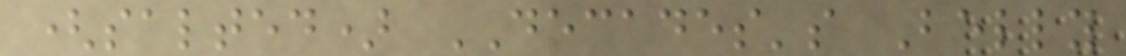(salted) DECADES's Belly
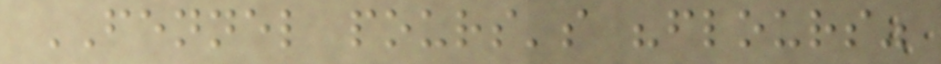FENNEL pours's "flours"
